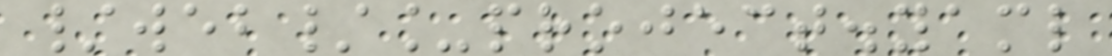/web/_project.yaml
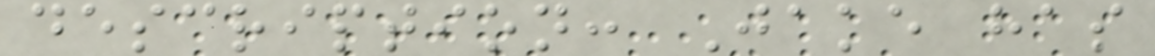description: Jake has
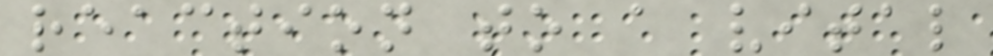reaction to a vital
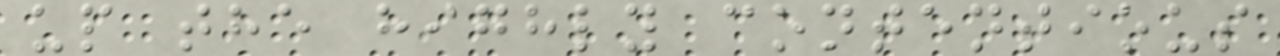up the highly contentious
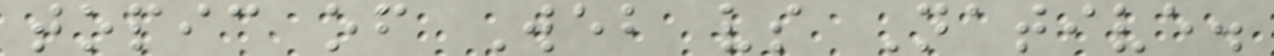topic of Web vs Native.
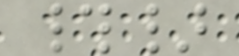#}
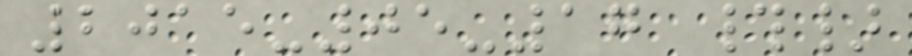2015-05-17 #}
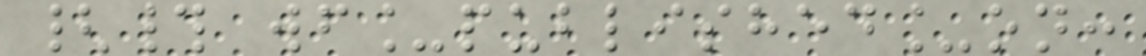{# wf_published_on:
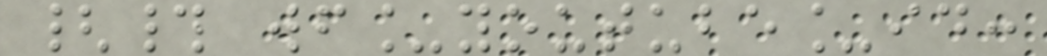{# wf_youtube_id:
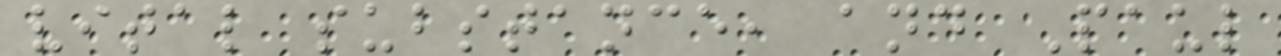vital substance, and Paul
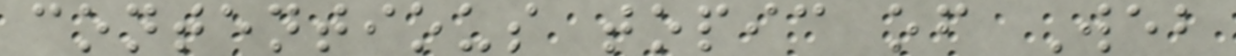contentious topic of Web
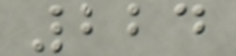224
